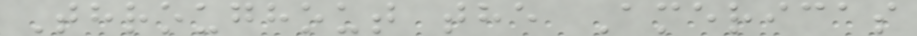Throughout the Americas
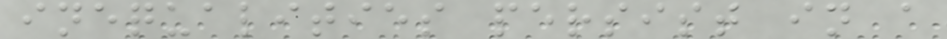inequalities persist in a
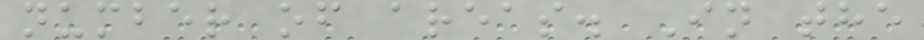number of areas. In the
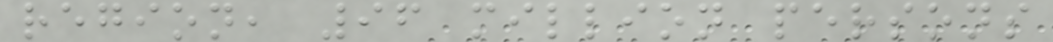region, 96 million persons
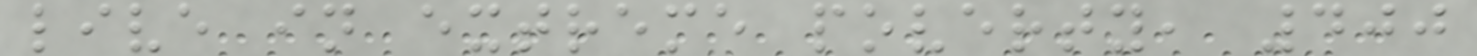live in extreme poverty, 400
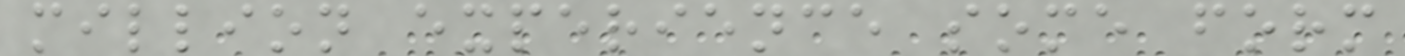million experience some form
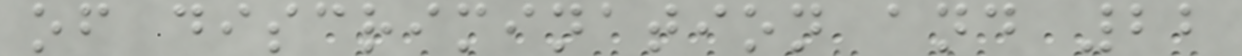of discrimination and 22
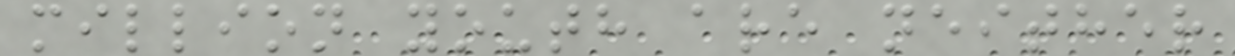million youth are neither
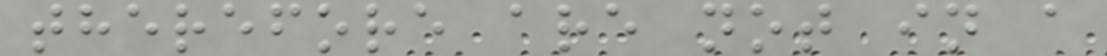therefore are not in a
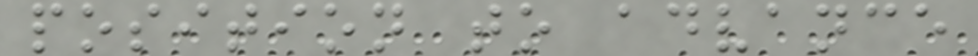position to advance
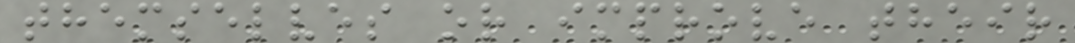themselves or improve their
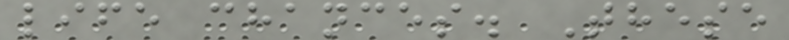life chances. These
